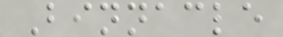Binnacle
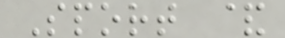Sport &
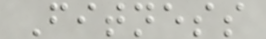Fitness
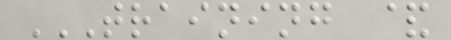TRAINING &
